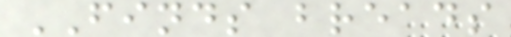FINDS breads
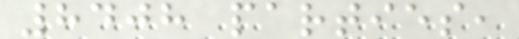8408 parties,
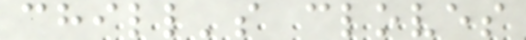chill's cloves
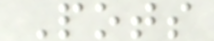Pots
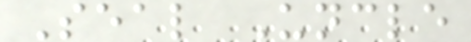Seal Uncle
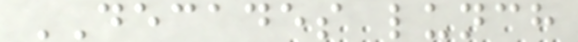DECADES lunch
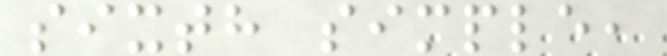sixth simple,
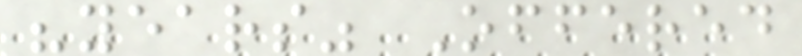"years" Offered
